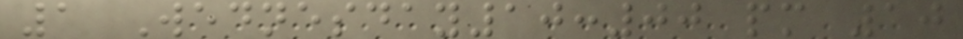1 Wednesday10:00 pm 10
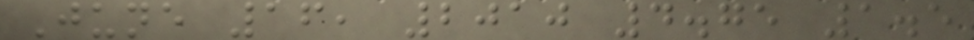June 16, 2010 4.75 1.5
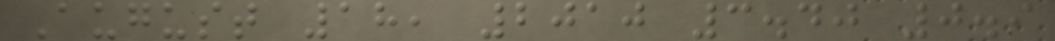August 18, 2010 3.40 0.9
